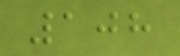108
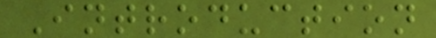Introduction
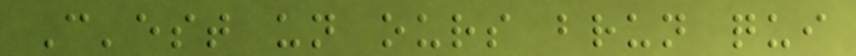C'est un ours brun qui
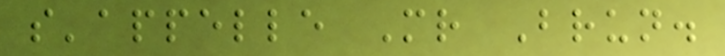s'appelle Mr Brun.
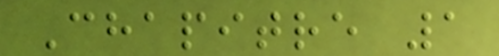Chapitre 1
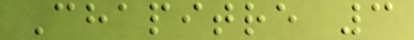Chapitre 3
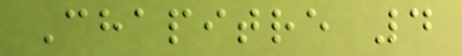Chapitre 4
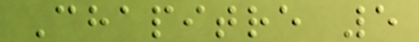Chapitre 5
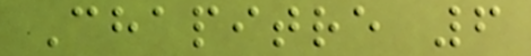Chapitre 6
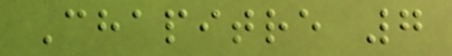Chapitre 7
